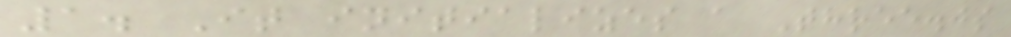1. It initializes a Three.js
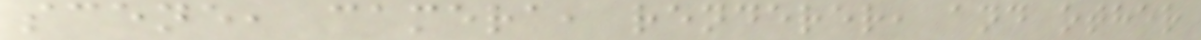scene, camera, renderer, and other
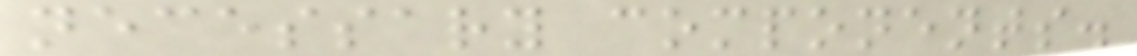necessary components.
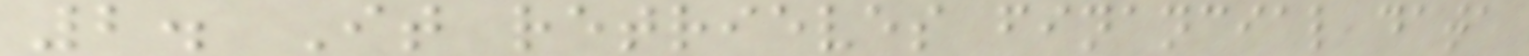2. It retrieves financial data
